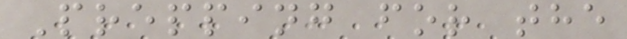Prepping for the
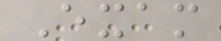Exam
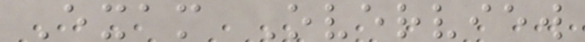Exam Overview
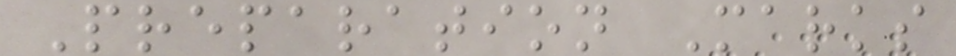Preparation Marks
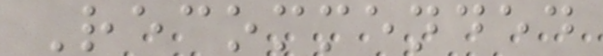Recommended
